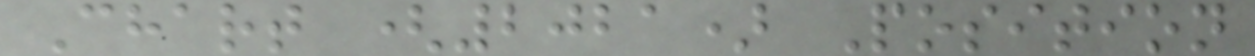Chart (2021) Position
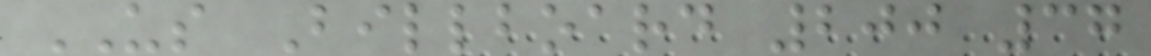US Billboard 200 37
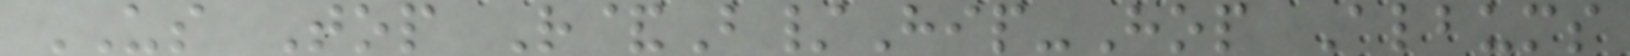US Top R&B/Hip-Hop Albums
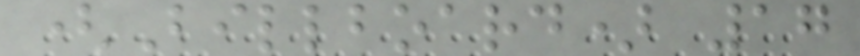(Billboard) 17
